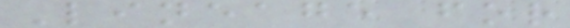Lineage for
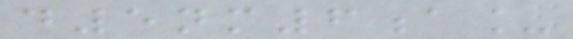d5nm6a_
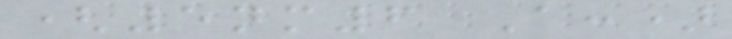(5nm6 A:)
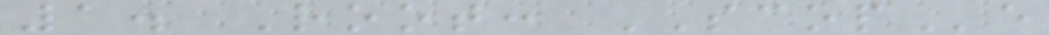1. Root: SCOPe
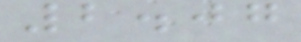2.07
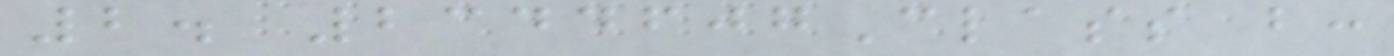2. 2344607Class b:
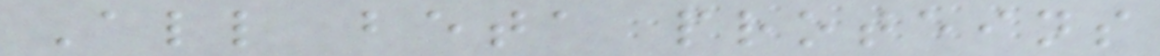All beta proteins
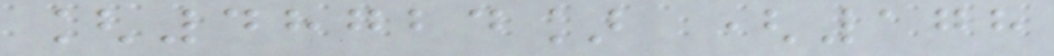[48724] (178
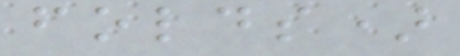folds)
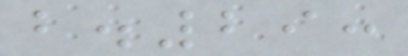b.29:
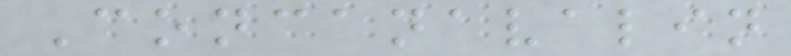Concanavalin
